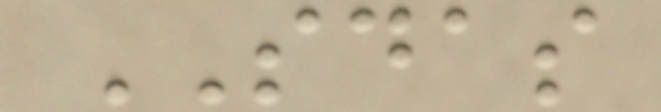SDAS
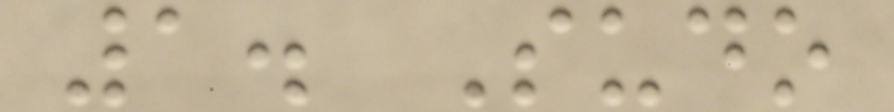1. Sudo
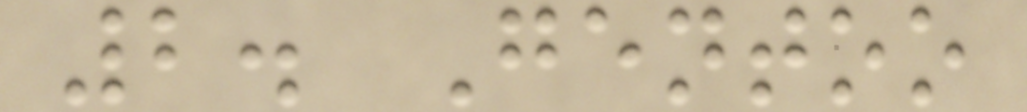2. Gentoo
